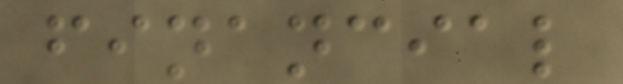financial
